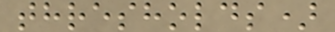thresholds)
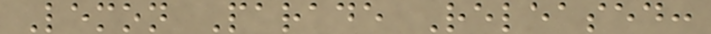Lemon Parade Released:
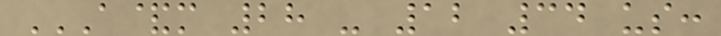A&M 28 - 12 34 US:
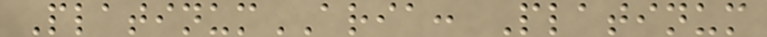PlatinumARIA: Platinum
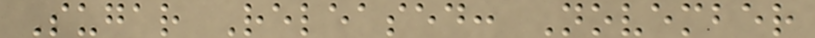Sugar Released: November
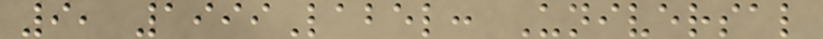9, 1999Label: Universal
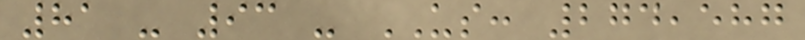81 - 93 - US: 274,587
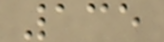135
